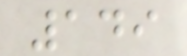149
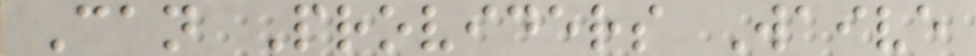Can Providers Waive
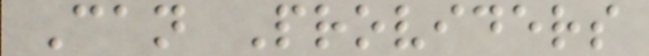Can Providers
